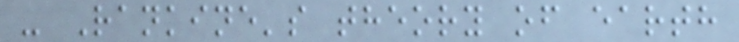- Rankine's theory of earth
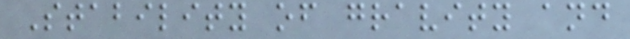Stability of gravity and
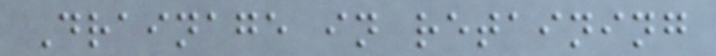Drainage in retaining
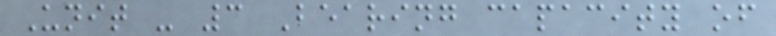Unit - 3 Bearing capacity of
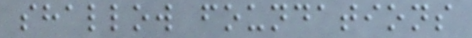shallow foundations
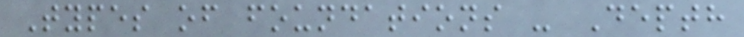Types of foundations - Depth
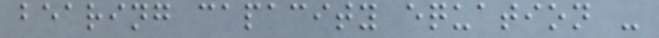bearing capacity equation -
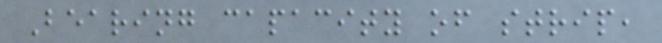Bearing capacity of strip,
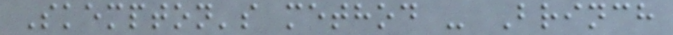Skempton's method - Brinch
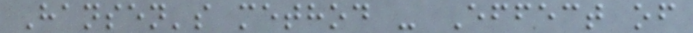Hansen's method - Effect of
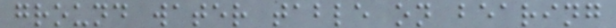ground water table on bearing
